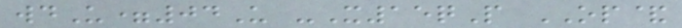wdU=04U -X15qP OP&
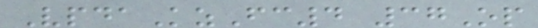VpdaKzFc4 37Op
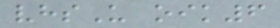vhsU oik6
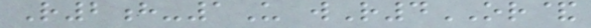R2h-1U wR4OR&
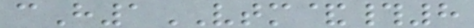cH1VTM&#8
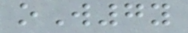oW7y
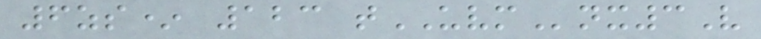6zs* 123 tUVMnx3V
